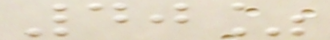40%
